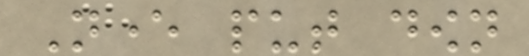Never put down
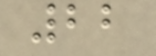22
